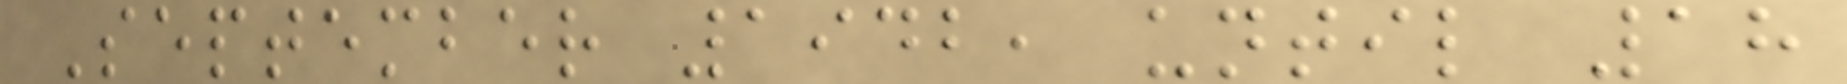September 1942, until 18
